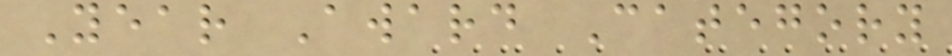Year Award Category
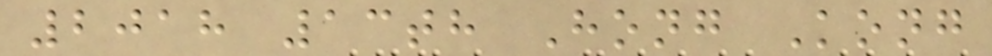2018 13th Hong Kong
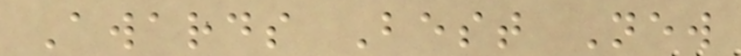Awards Best New
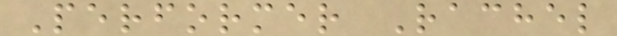Performer Rachel
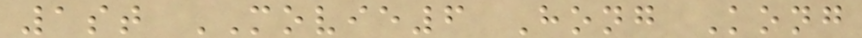1st MOVIE6 Hong Kong
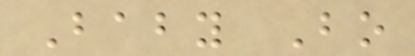Baby Bo
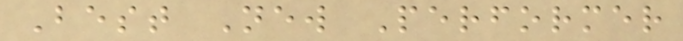Best New Performer
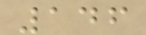146
